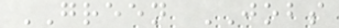GREEN JOBS
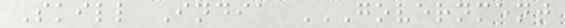Skill India GOVERNMENT
